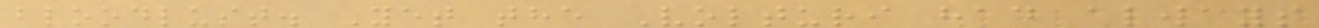bloodlust. Yet the Volturi had always
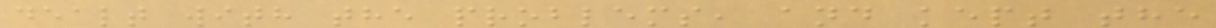dealt with the problems, and kept the
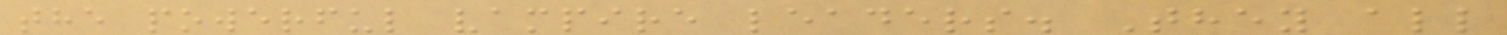the powerful vampire leaders. They all
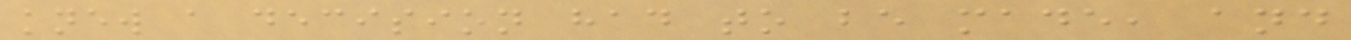knew a decision had to be made, and
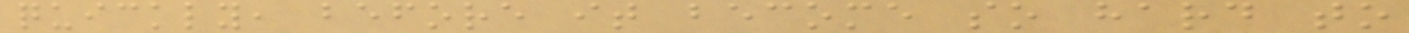quickly, before it become so hard to
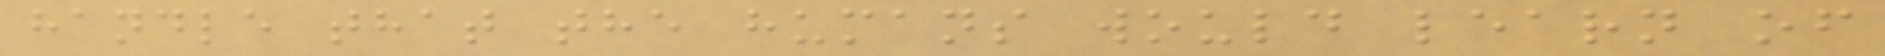handle that the humans would learn of
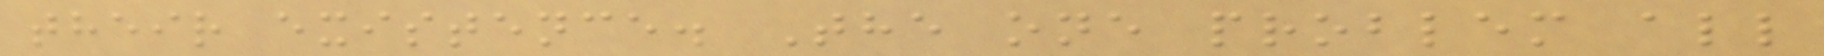their existence. The one problem all
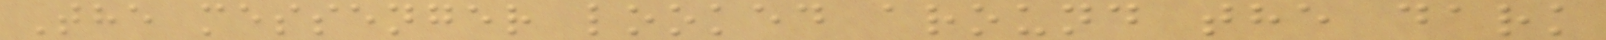The messenger looked around the dark
